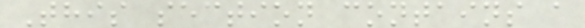This section contains a
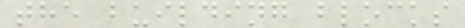the building blocks
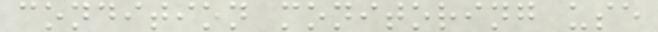condition monitoring use
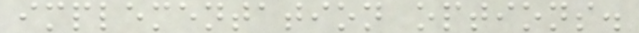implementation options.
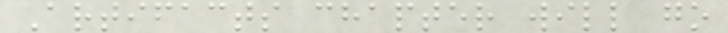Artifacts chapter will go
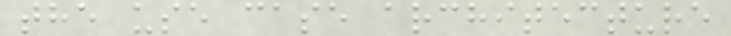the use case architecture
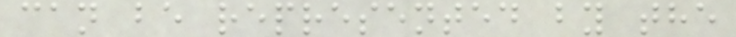can be represented by the
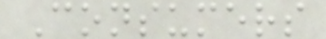Consumers
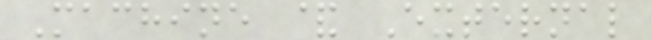Machine & External
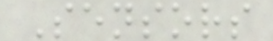Sensors
